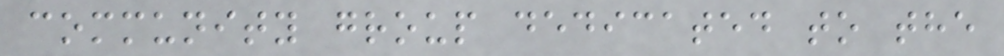community group dedicated to the
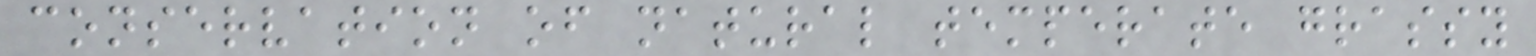conservation of natural temperate grassy
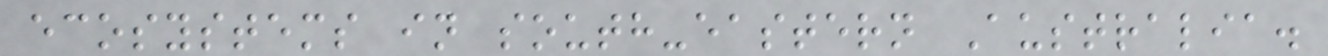ecosystems in south-eastern Australia.
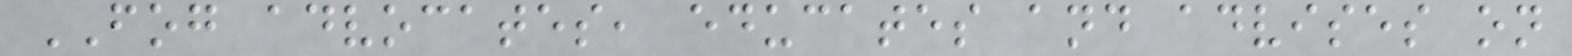FOG advocates, educates and advises on
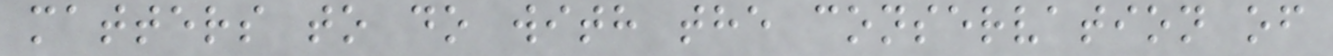matters to do with the conservation of
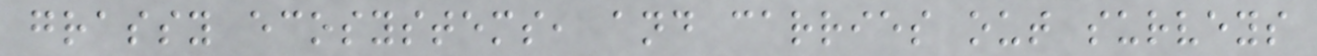grassy ecosystems, and carries out surveys
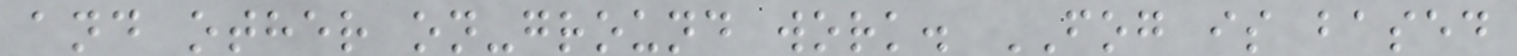and other on-ground work. FOG is based
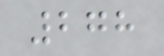278
